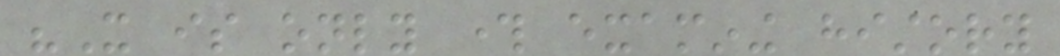"It is only through examining history
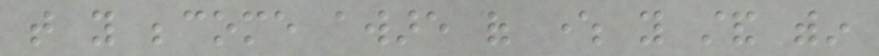that you become aware of where you stand within
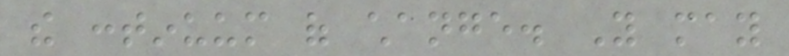the continuum of change. You may
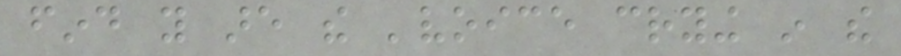find you are the 'voice crying in the
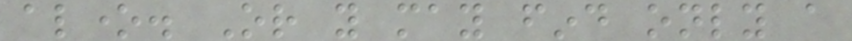alone. Or you may find only a
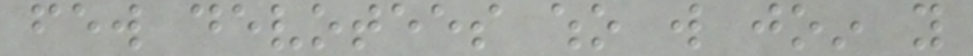few devotees who will join you
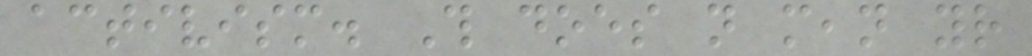activism. This does not mean your
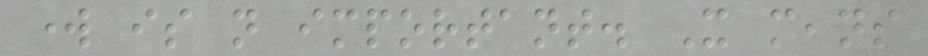work is not important. It means
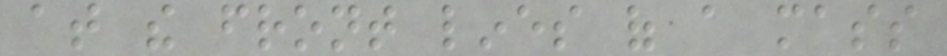at the front lines of a mass
